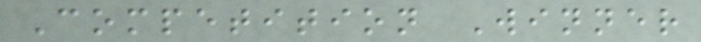Competition Winner
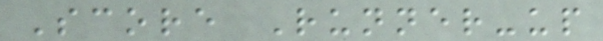Score Runner-up
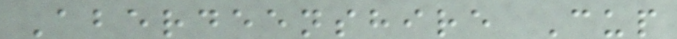Aberdeenshire Cup
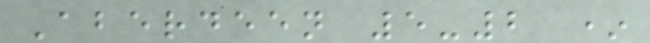Aberdeen 5-2 *
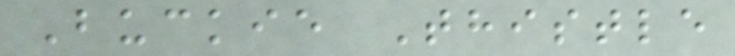Buckie Thistle
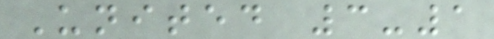United 3-1
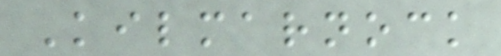Kilmarnock
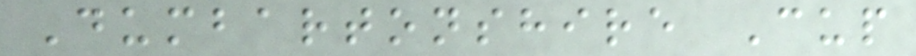Dumbartonshire Cup
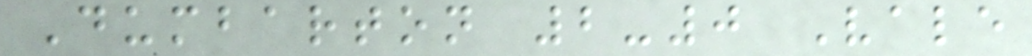Dumbarton 2-0 Vale
